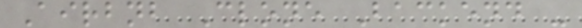Airbnb Clone Backend -
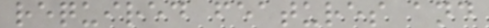required features and
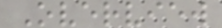Overview
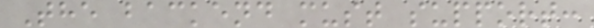The backend must support:
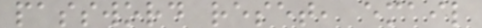password reset, email
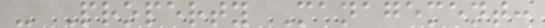- Property Management:
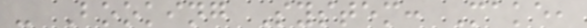- Booking System: Make,
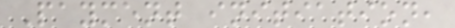Payment initiation,
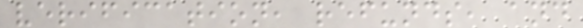verification, refunds, and
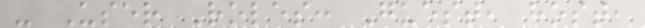- User Roles: Guest, host,
